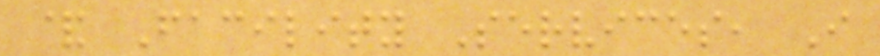& Facility Services, I
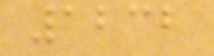1232
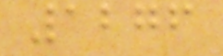1276
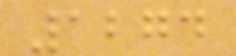1274
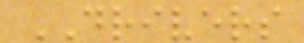DRIVERS
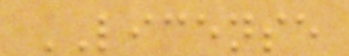LICENSE
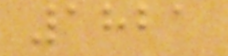1821
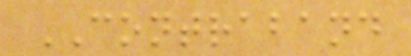CONTRABAND
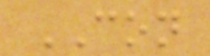CON
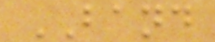BAND
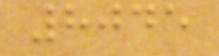8045
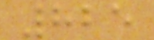825
